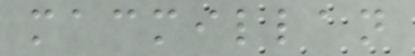macmillan
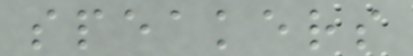speakers
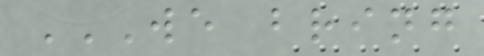WE BRING
